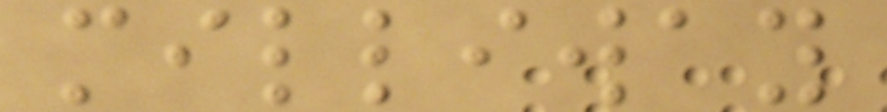milliway
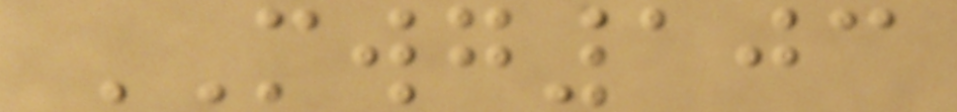MWG103
